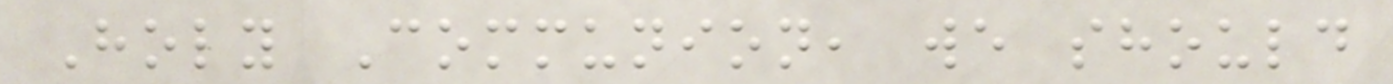Holy Communion, we should
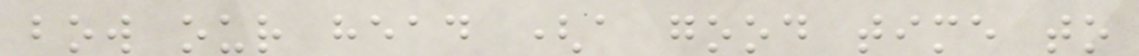bow our head (a good time to
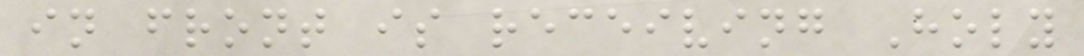in front is receiving Holy
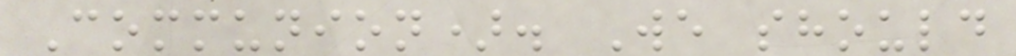Communion). We should
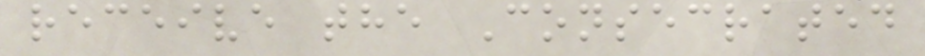receive the Consecrated
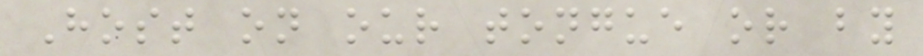Host on our tongue or by
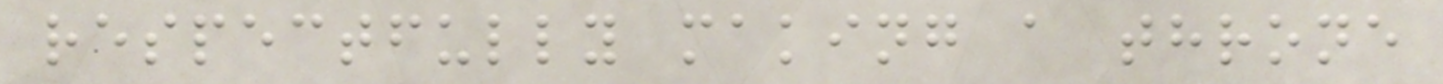respectfully making a throne
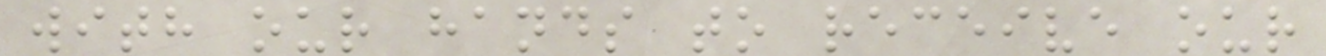with our hands to receive our
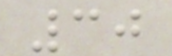30
